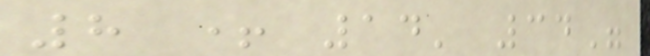8 + 14' 34"
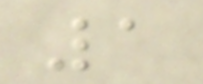1
